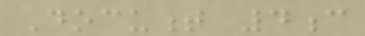Document 4c
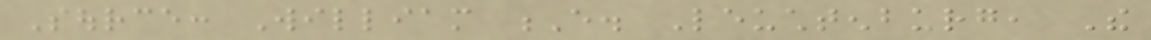Source: William E. Leuchtenburg, The
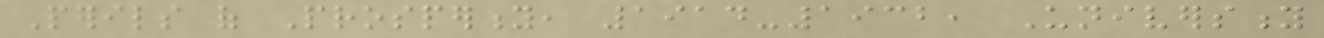Perils of Prosperity, 1914-1932, University
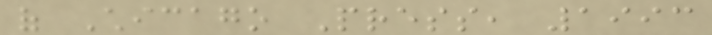of Chicago Press, 1993
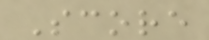Score
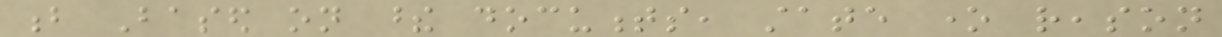b Based on these documents, state one reason
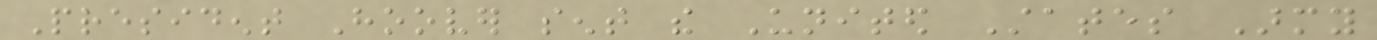President Hoover sent the United States Army
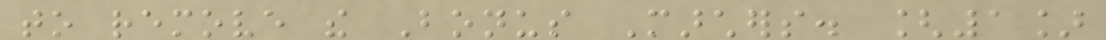to remove the Bonus Marchers. [1]
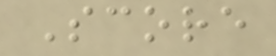Score
